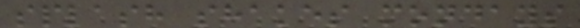splash shakes mondays
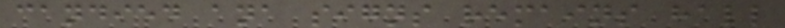candied ana signs remains hall
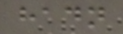hadn
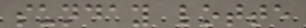sunday lotte
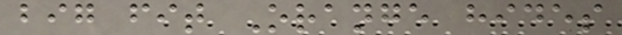big fit Orange hides
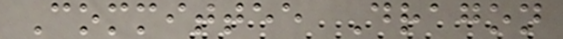Committee Dragon
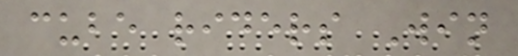cube riders Win
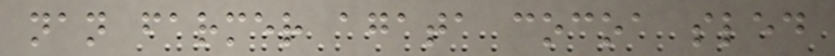nan farmer agata cocoa sled
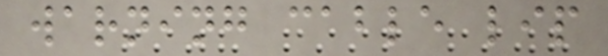warning cable lip
